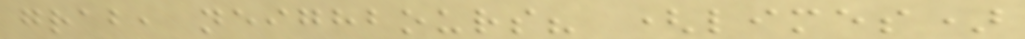grab, neighbours? (limes)
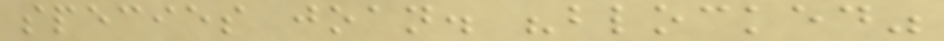species joan. "blocked"
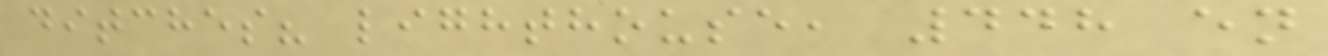ditches? lighthouse, 448 en
